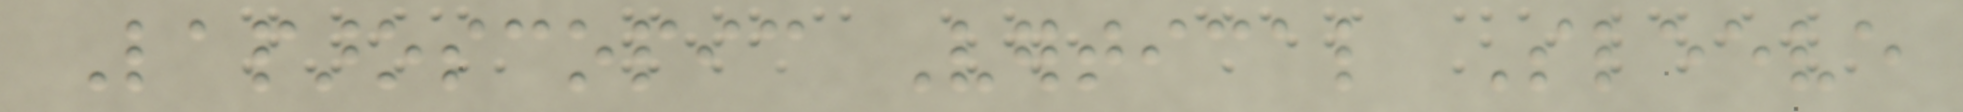Laparoscopic Vertical Sleeve
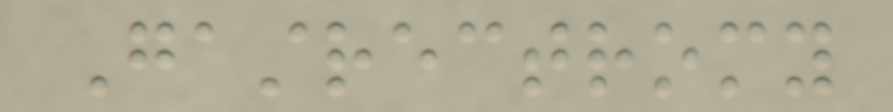Gastrectromy
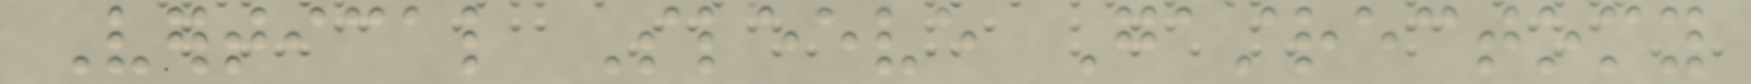Vertical Sleeve Gastrectomy
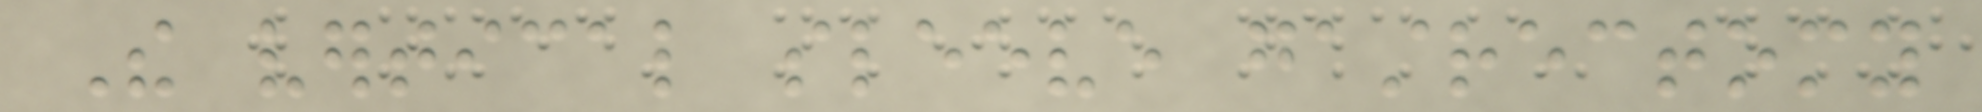The vertical sleeve gastrectomy
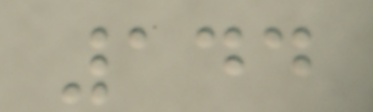144
